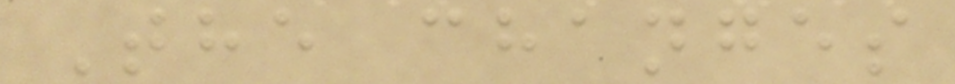The changes
